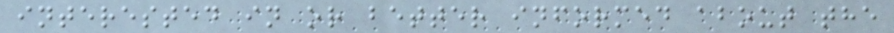interested in or better informed about the
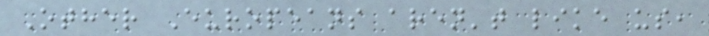Other Europeans aren't like us,
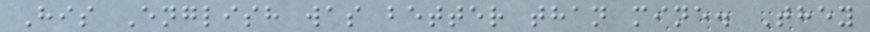His English was better than mine. They
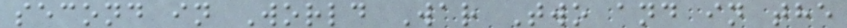second in World War Two and in the
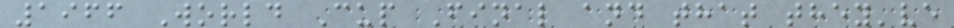1966 World Cup Final and that they've
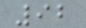92
